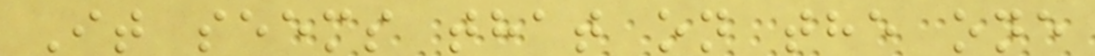It seems that on the one
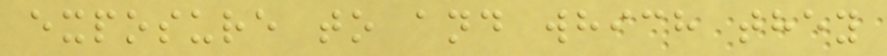exposure to and which they
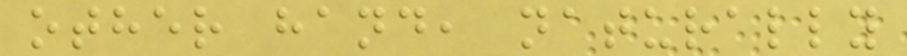other hand, naturally
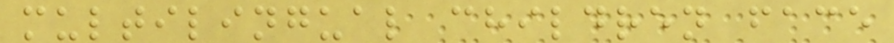multilingual children face
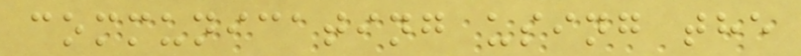communicating using the
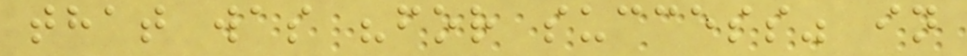that was "for success" in
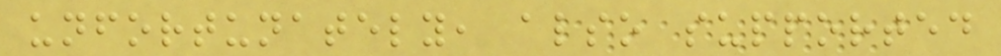unfortunately, also supported
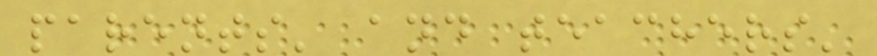parents' and teachers'
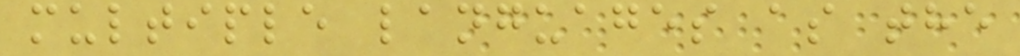multiple languages as the
